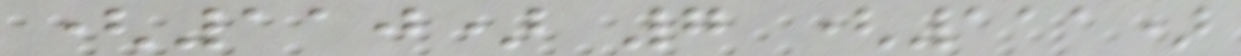(110) 7 (111)
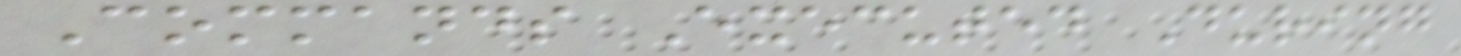Commands Executed During
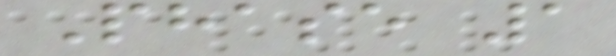Phase 1
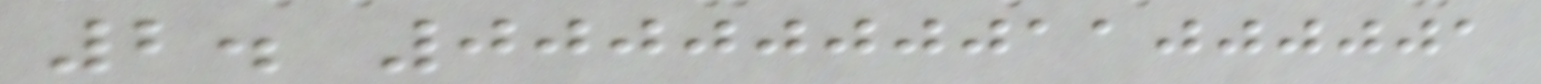2. 0000000011000001
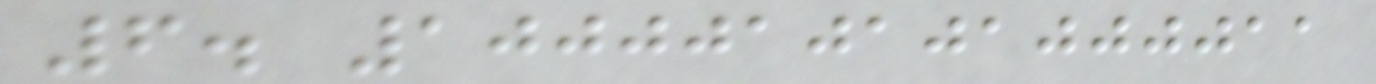6. 1000010101000011
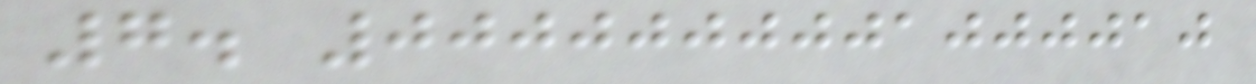7. 0000000001000010
